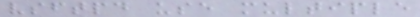vsftpd use multiple
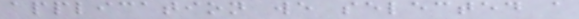application we selected a
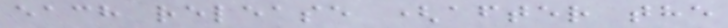each release (after the
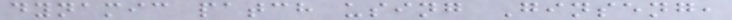dynamic patch using Ginseng,
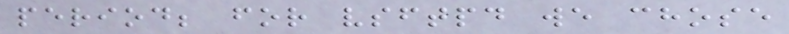period; for vsftpd we chose
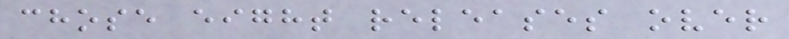chose eight releases over
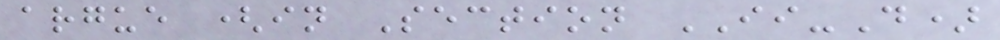argue (in Section II-D)
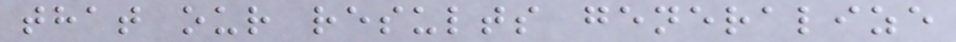that our results generalize
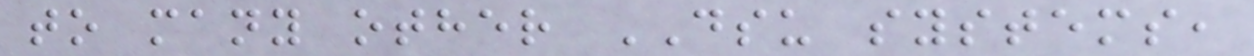to many other DSU systems,
